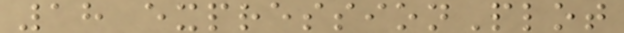18 expressionPlot
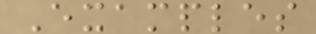Examples
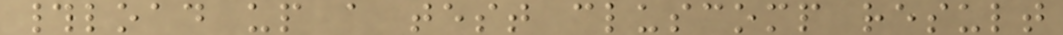#load up a test cluscomp result
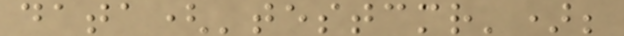data('testcmr');
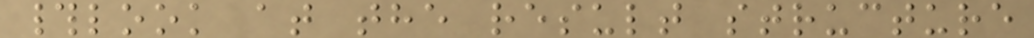#look at the result structure
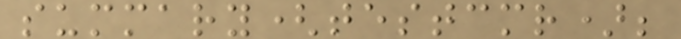summary(testcmr);
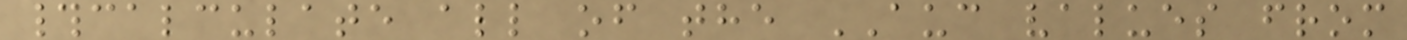#calculate all of the AUC values from
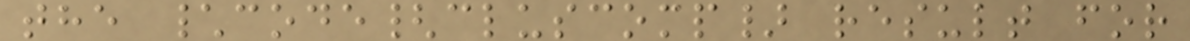the \code{cluscomp} result for
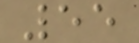55
